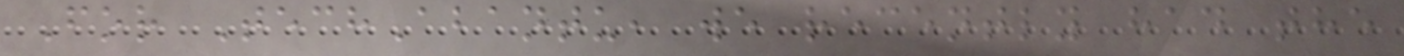For TechAbantu, we recently had the
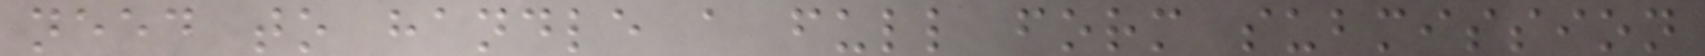need to handle a full form submission
